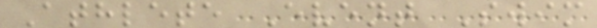Athlete Event Swim
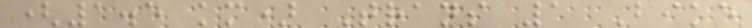(1.5 km) Trans 1 Bike
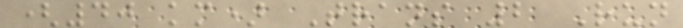(40 km) Trans 2 Run
